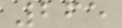265
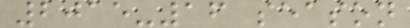2015-16 season
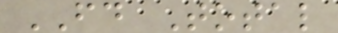FD Total
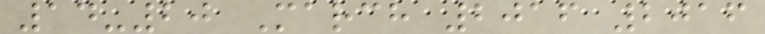14-20 March 2016 2016
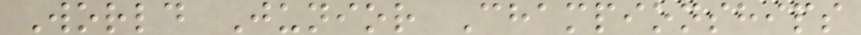World Junior Championships
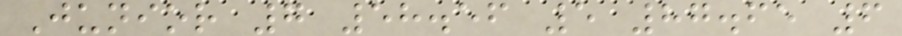Junior 7 58.56 5 87.65 6
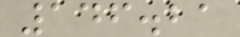146.21
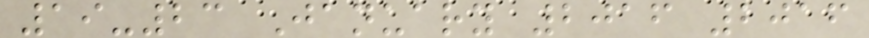19-23 January 2016 2016
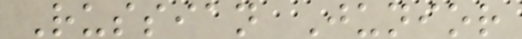Russian Junior
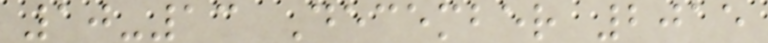10-13 December 2015
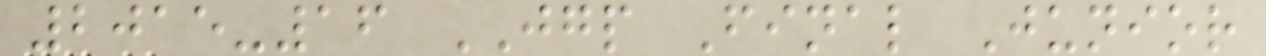2015-16 JGP Final Junior
